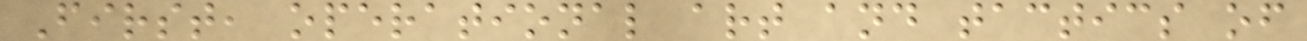First, operational art and tactics of
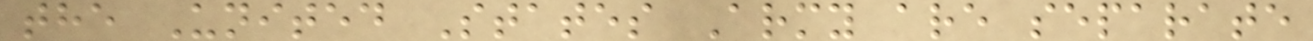the United States Army are separate
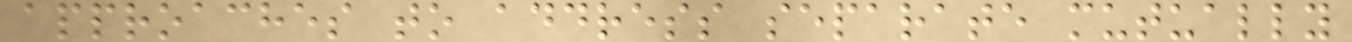approaches to address separate mutually
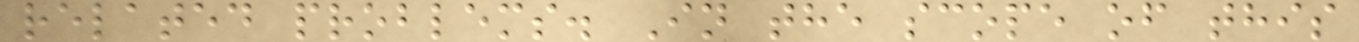related problems. In the scope of this
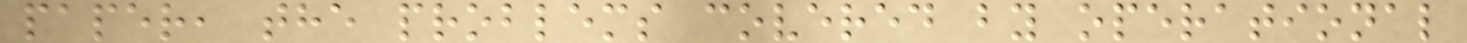paper, the problems covered by operational
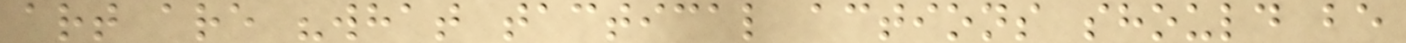art are "what tactical actions should be
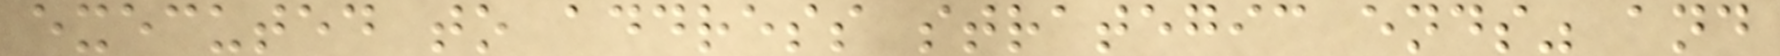executed to address strategic ends" and
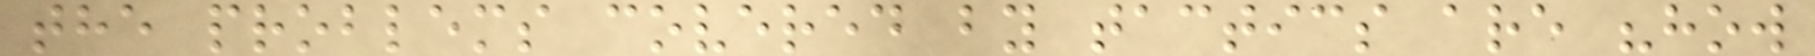the problems covered by tactics are "how
